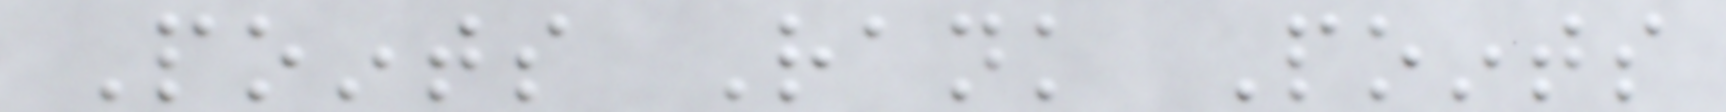Points Rank Points
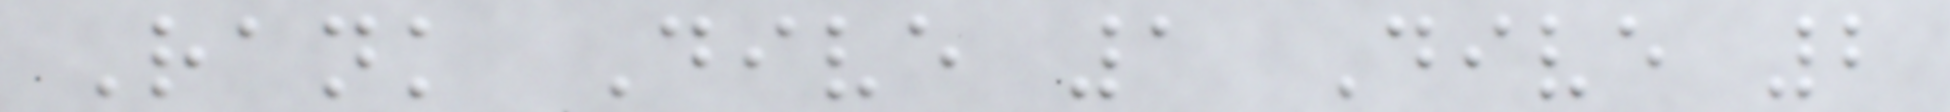Rank Dive 1 Dive 2
